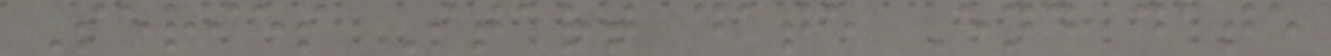Series Start date End date
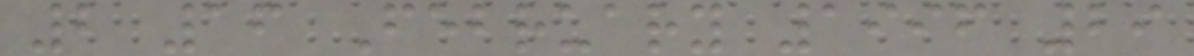2 16 February 1996 29
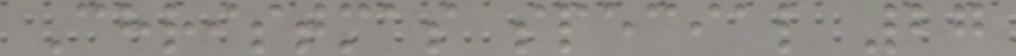Christmas special 27
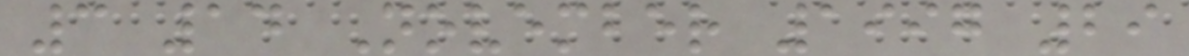3 14 November 1997 29
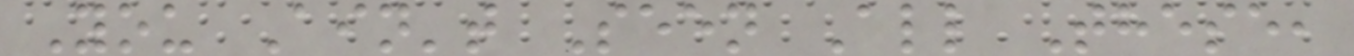You Ain't Seen All These,
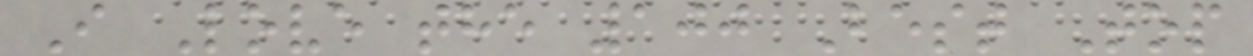I Love the 100 Best Top
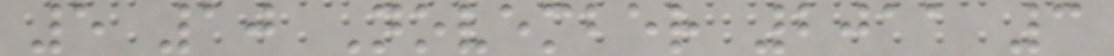5 10 November 2011 3
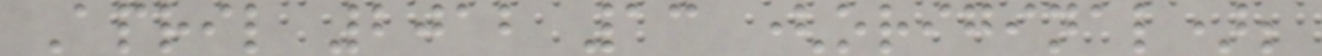April 2012 13 (original);
